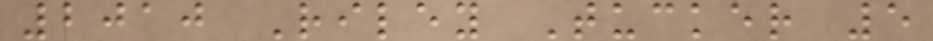2010 Riley Tucker 5
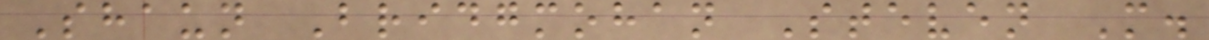Shaun Bridgmohan Steven M.
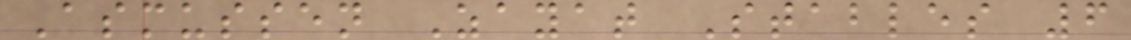Asmussen Zayat Stables 6
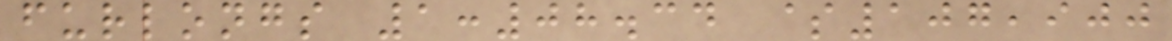furlongs 1:08.34 $107,900
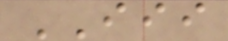III
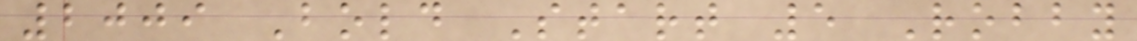2009 Bold Start 5 Robby
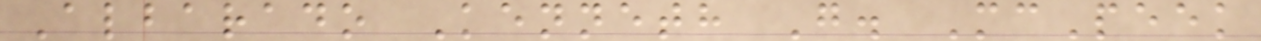Albarado Kenneth G. McPeek
